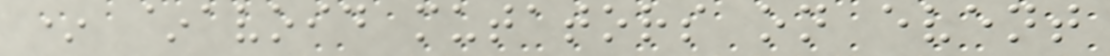* ~avoid mutators on event
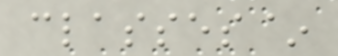classes~
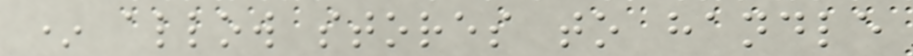* allow stores to handle
